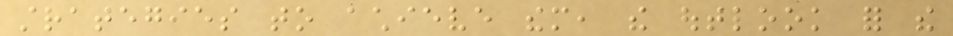strategies to achieve them, the outlook for the
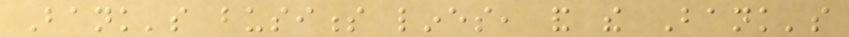Bank's business lines, and the Bank's
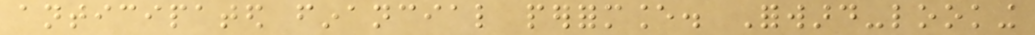anticipated financial performance. Forward-looking
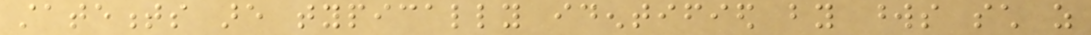statements are typically identified by words such as
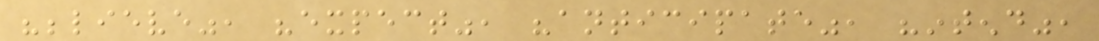"believe", "expect", "anticipate", "intend",
